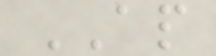AP
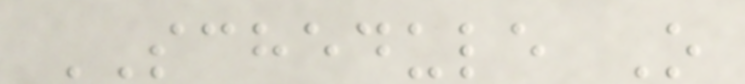SCHEDULE O
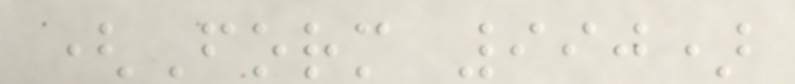(Form 990)
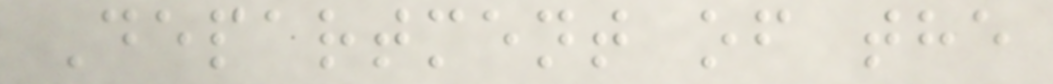Department of the
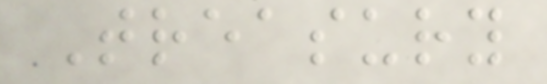Treasury
